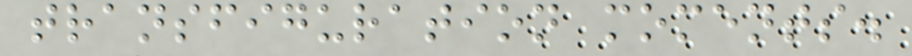transfiguration moments.
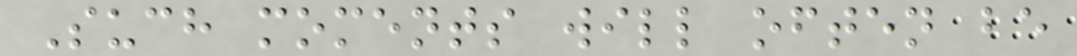Such moments will often be
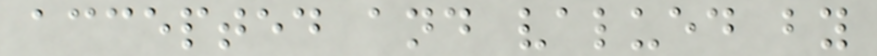accepted and valued by
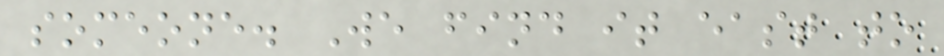someone. We find it east to
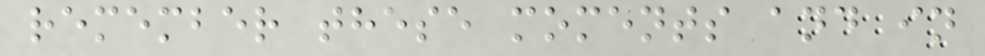remember these moments and in
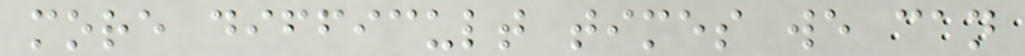more difficult times we can
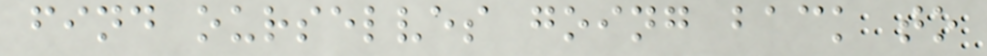find ourselves going back to
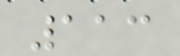113
